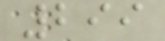299
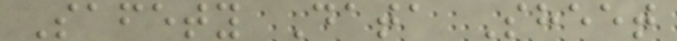Safety Data Sheet
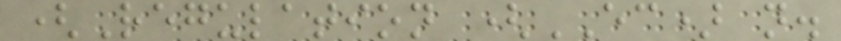(Regulation (EC) n.
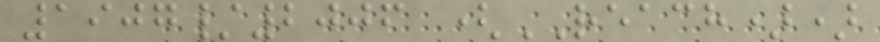1907/2006 (REACH))
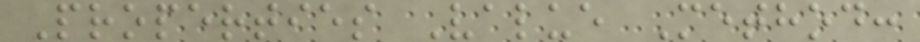Properties Value Method:
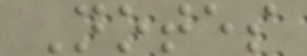Notes
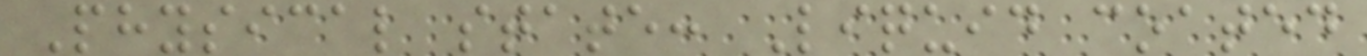Physical state: Liquid coated
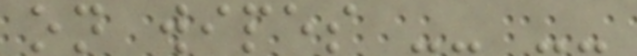on wipes -- --
